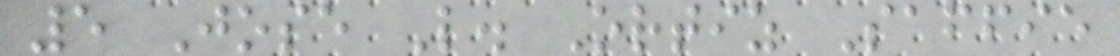5 Jose L. Ortiz Saffie
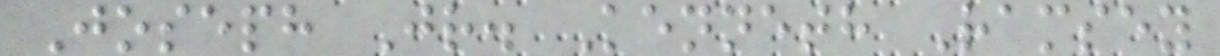Joseph Jr. Kenneth Ramsey
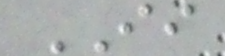II
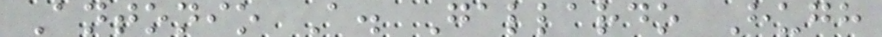Antonio A. Gallardo Hugh
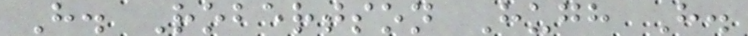H. Robertson Hugh H.
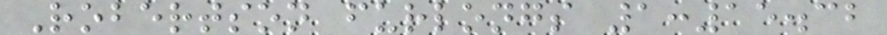Robertson furlongs 1:15.32
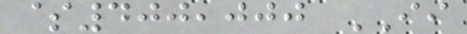$400,000 II
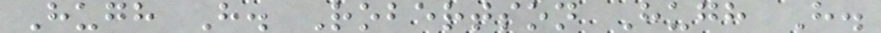Hugh H. Robertson Hugh H.
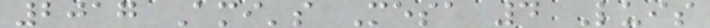2017 Ami's Mesa 4 Luis
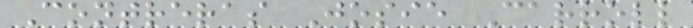Contreras Josie Carroll
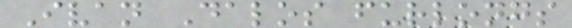Ivan Dalos furlongs
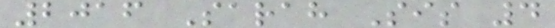2016 Sarah Sis 4
